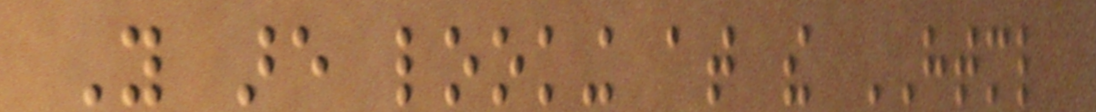You are looking at the HTML
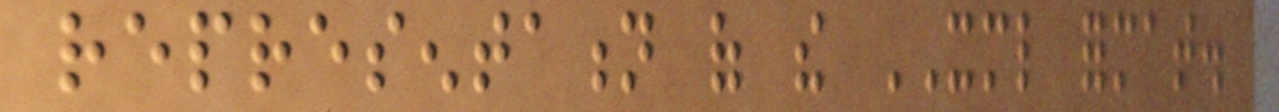representation of the XML format.
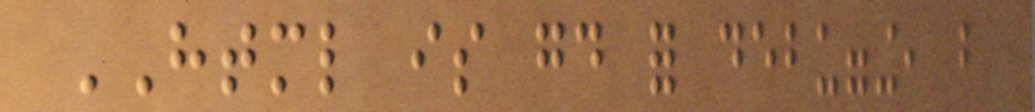HTML is good for debugging, but
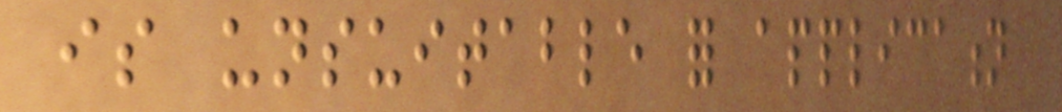is unsuitable for application
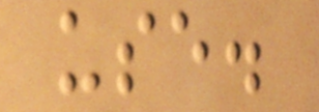use.
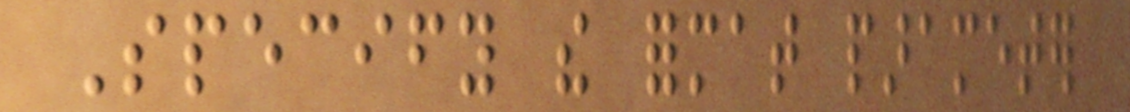Specify the format parameter
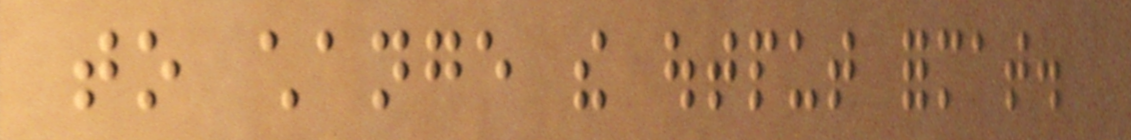to change the output format.
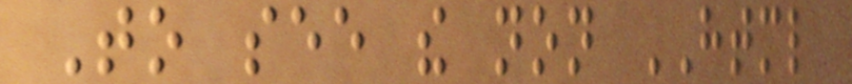To see the non HTML
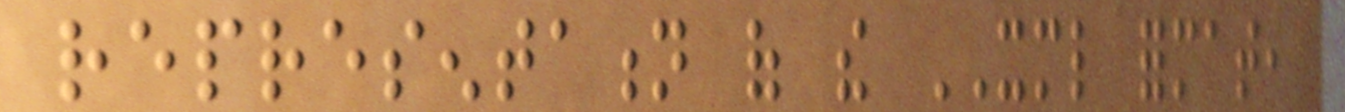representation of the XML format,
